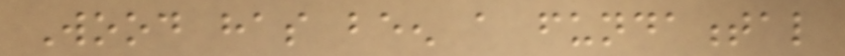Wood has been a fundamental
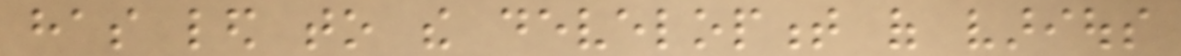has led to the development of various
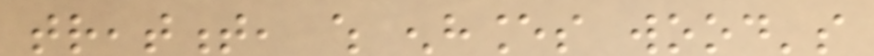treatment, which enhances wood's
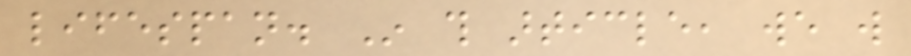lifespan. In this article, we will
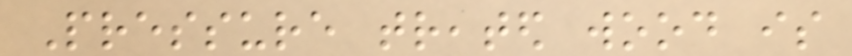Pressure treated wood is
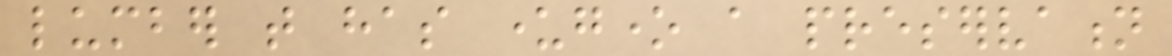lumber that has undergone a preservation
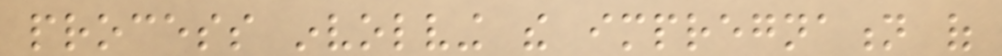process involving the impregnation of
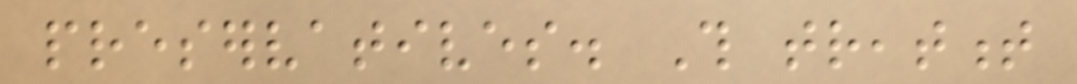preservatives. This treatment
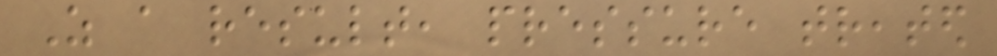As a result, pressure treated
